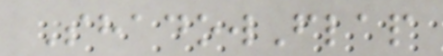ShadowFlap
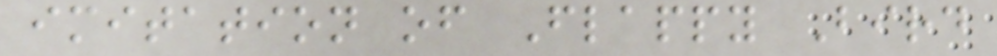imitation of Flappy Bird
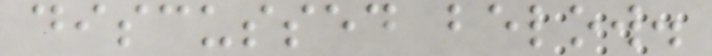discussed below.
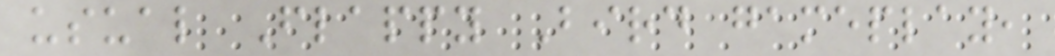usual Flappy Bird gameplay,
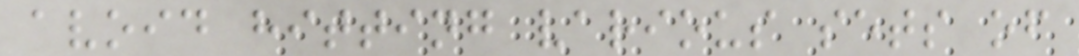avoid hitting various sets of
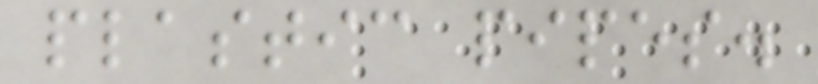plastic pipes.
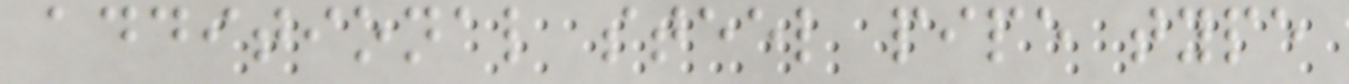additional steel pipe type
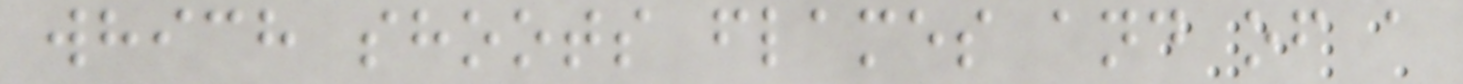which shoots flames and of a
